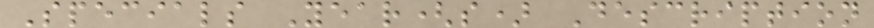Specials Year(s) Description
